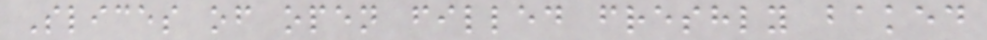Slices of open filled freshly baked
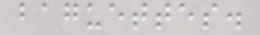baguettes.
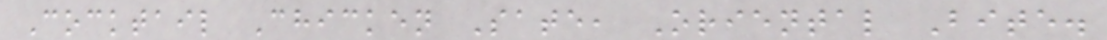Cocktail Chicken Sate, Oriental Bite.
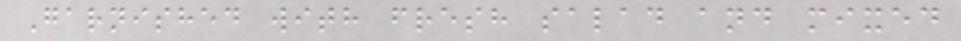Garnished with fresh salad and mixed
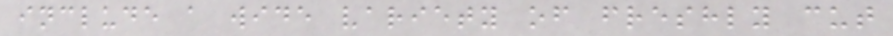include a wide variety of freshly cut
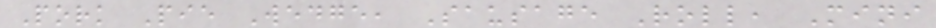Pork Pie Wedge, Sausage Roll, Mini
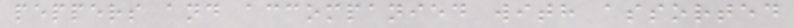peppers and accompanied with assorted
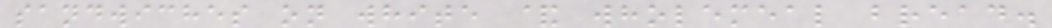sandwiches on white & wholemeal bread.
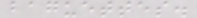baguettes.
